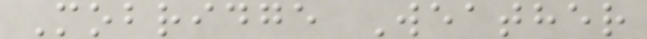Mobridge Weather
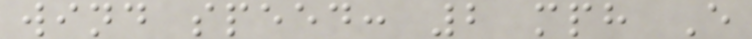wind speed: 2 mph E
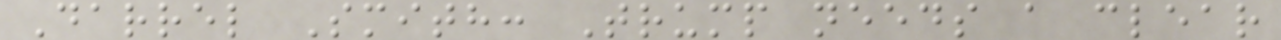Darrel Smith: Trump needs a clear
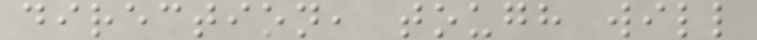direction, tough will
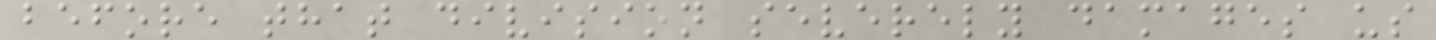before that division severely damages us
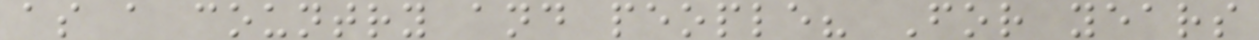as a country and people? For years
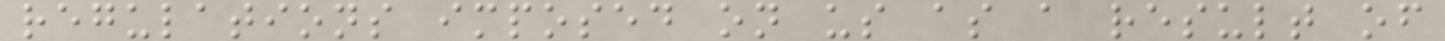regulations imposed on us as a result of
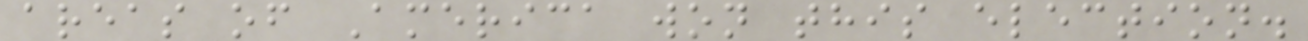areas of America won this election.
